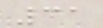31
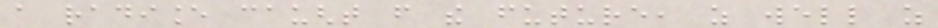a radiance caught from the future, as well as
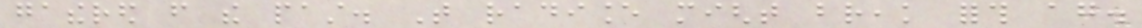gathered from the past. That radiance might break forth again.
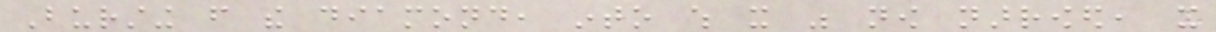Bursting from the diamond, into which it was now narrowed, it
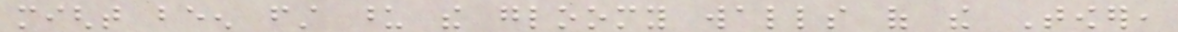might been first upon the gloomy walls of the Tower,
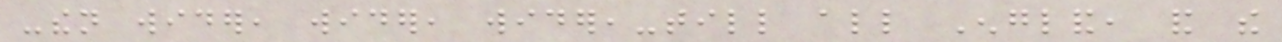-then wider, wider, wider,-till all England, and the
